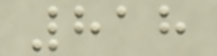818
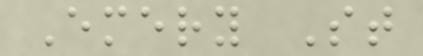Emery St
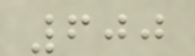600
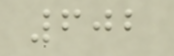602
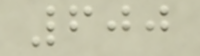600
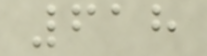618
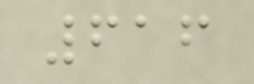616
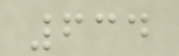634
